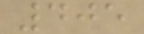405
